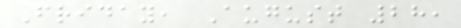Friday, August 28,
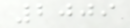2009
